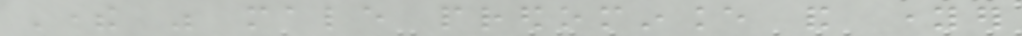There was male predominance and younger
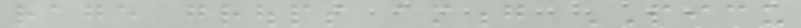rage groups among PICU
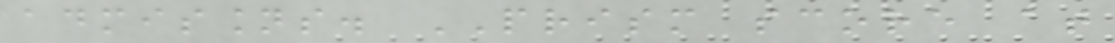admissions. PRISM score at
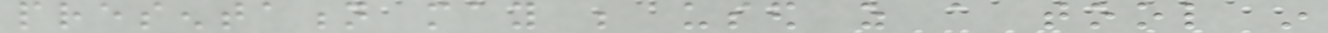presentation may be used as a tool in
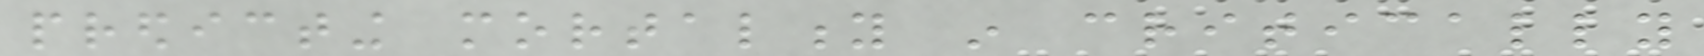predicting mortality in critically
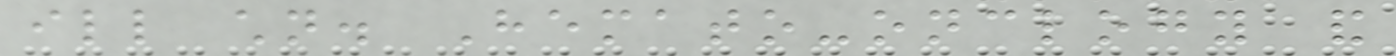ill children. Hemato-onclogy and
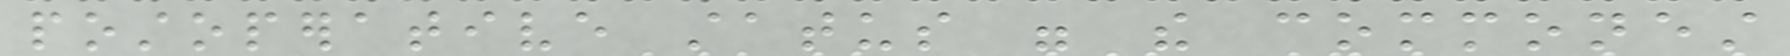postoperative status were the commonest
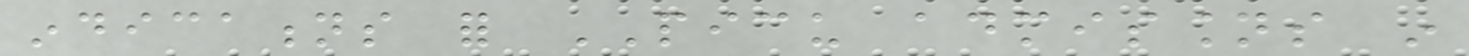indications for PICU admissions in
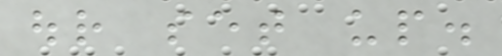our set up.
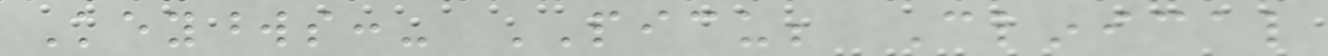Keywords:- PICU; Clinical
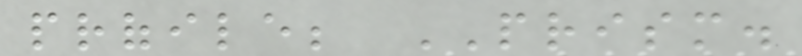profile; PRISM.
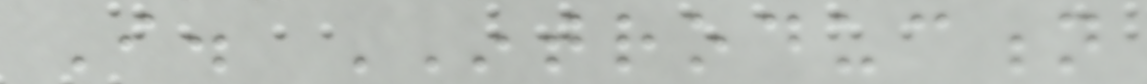I. INTRODUCTION
